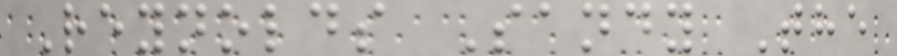Reynolds Sandy The
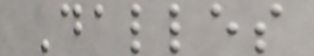Dalles
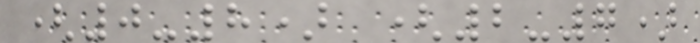(0-8) (2-7)
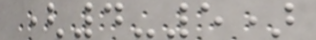(4-5)
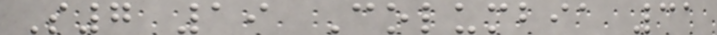S7 19 Columbia 31
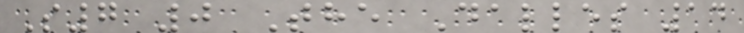S7 0 The Dalles 14
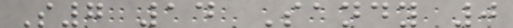S7 14 Sandy 0
